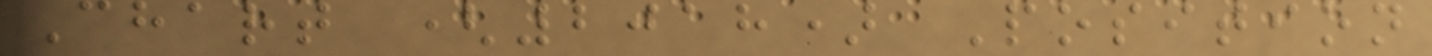Chart (2018) Position
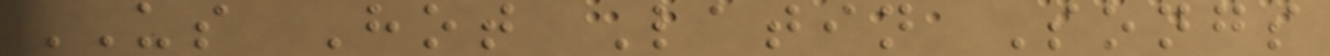US Hot Latin Songs
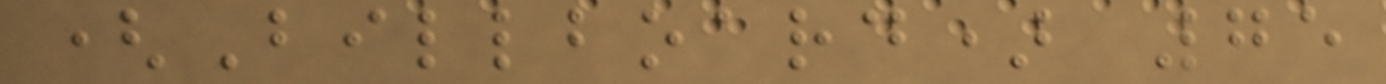(Billboard) 75
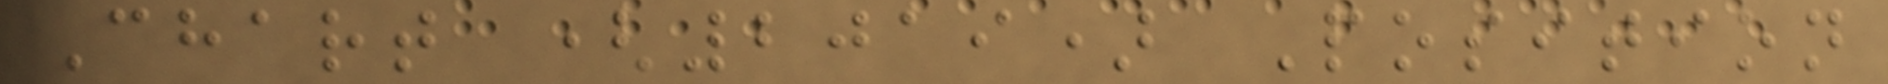Chart (2019) Position
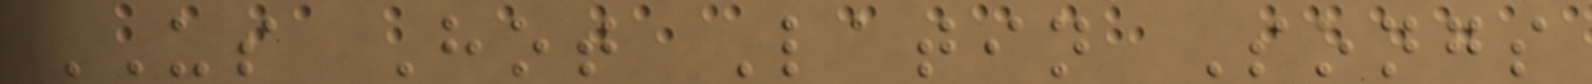US Hot Latin Songs
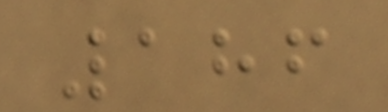186
